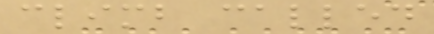climb called
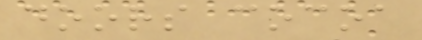doors cocoa
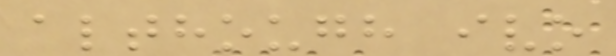although ivo
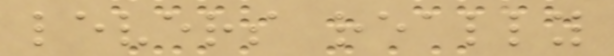levers really
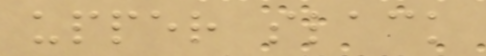upper slack
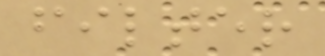filter
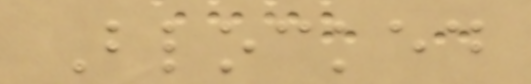Blocked
